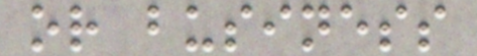or business
